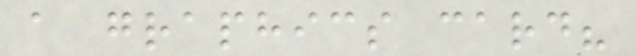a graphics card?
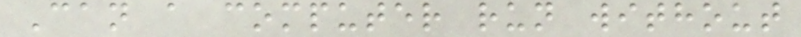Can a computer run without
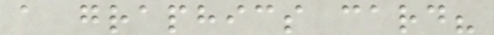a graphics card?
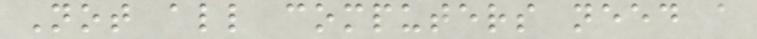Not all computers need a
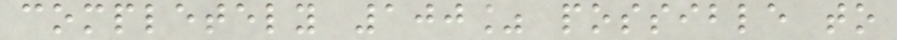completely 100% possible to
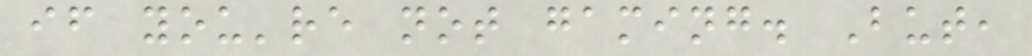if you're not gaming. But,
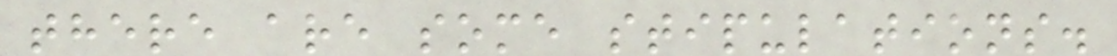there are some stipulations.
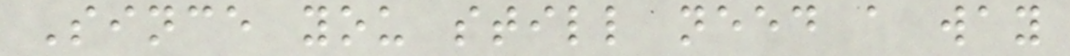Since you still need a way
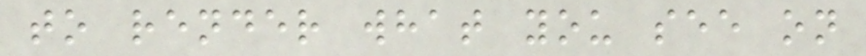to render what you see on
